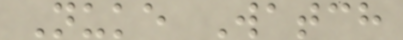Nuke Watch
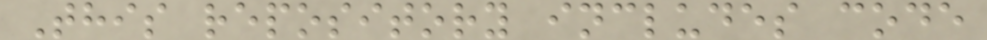This repository includes code
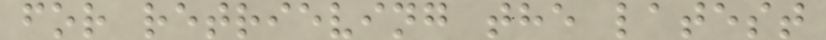for retrieving the latest
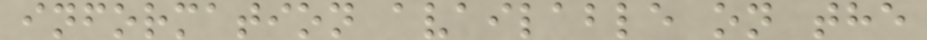information available on the
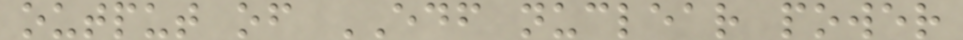output of EDF nuclear power
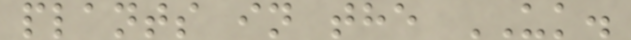plants in the UK.
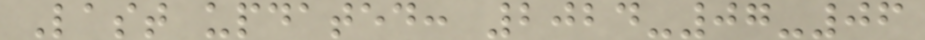Last updated: 2024-07-06
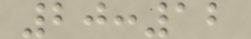20:12
